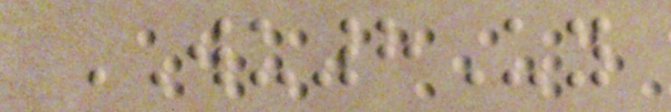WU8Uy
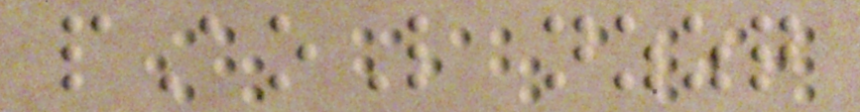pAoL nzzq
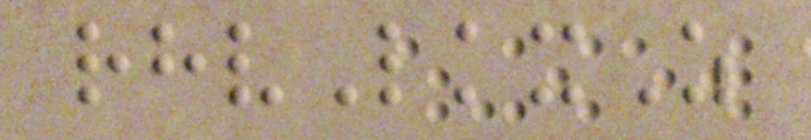rhvLkxZ
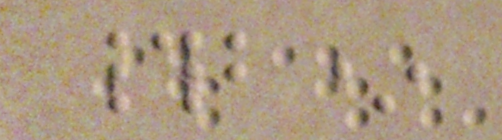#b*
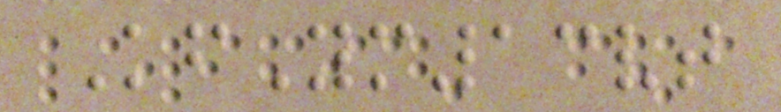KfYm13vt
